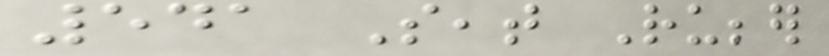541 Seat Rubber
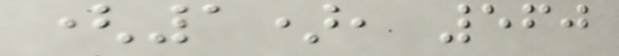(1), 560
